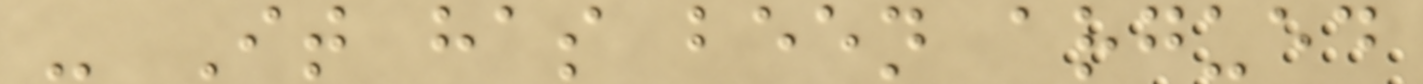- It has been argued
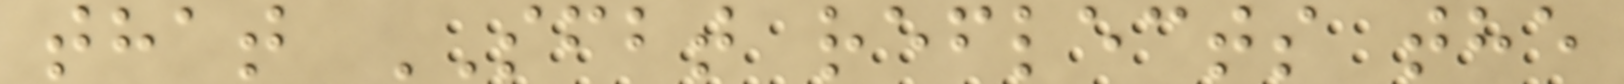that SFBT reflects the
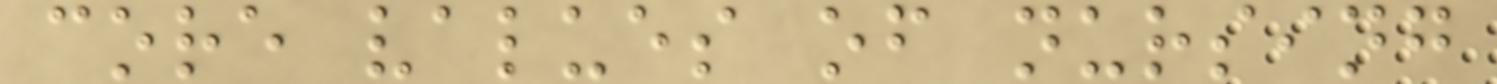core values of nursing
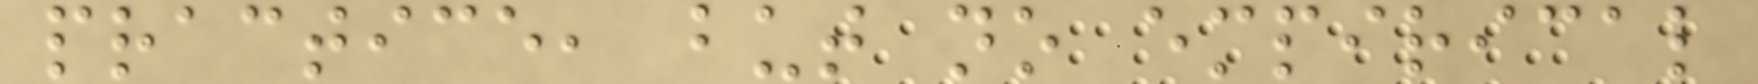practice, but no empirical
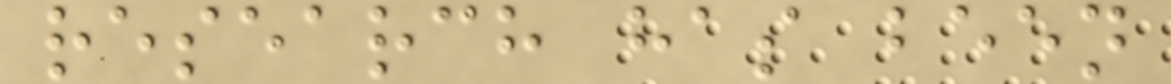research has been
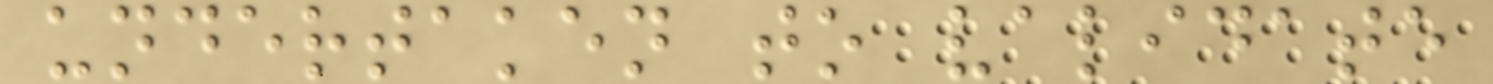undertaken to validate
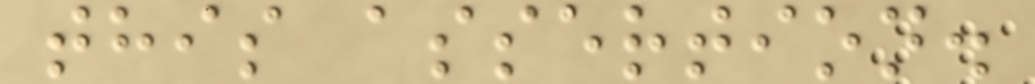this assertion.
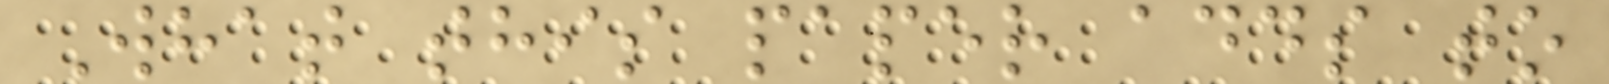What this paper adds to
